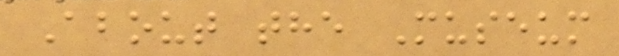About the Museum
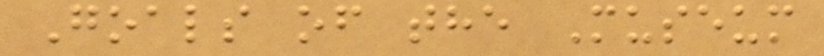Goals of the Museum
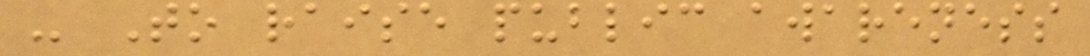- To raise public awareness
